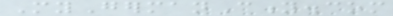MyGermanCity.com
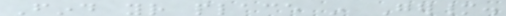Find your place in Germany.
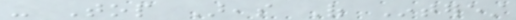- Top Areas Of Interest
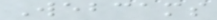Webcams
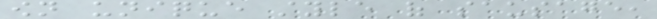own unique style of sausage,
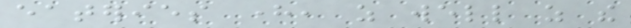eateries here, as well as the
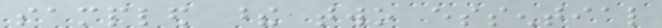sampled these two essential
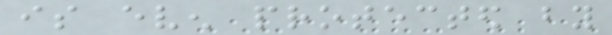is even protected by
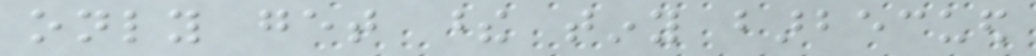only get these tiny barbecued
